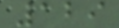129
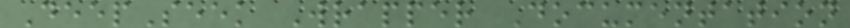DeepSeek Wrapper Documentation
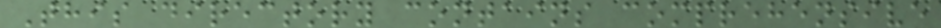This directory contains comprehensive
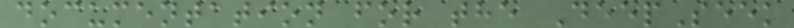documentation for the DeepSeek
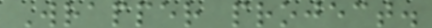Wrapper project.
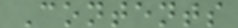Contents
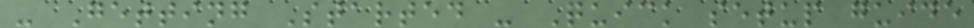- Getting Started - Quick setup guide
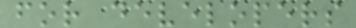for developers
